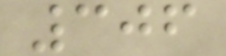306
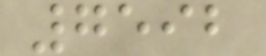7592
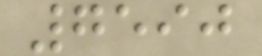7590
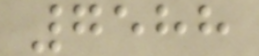7588
